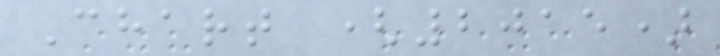Chart (2015)
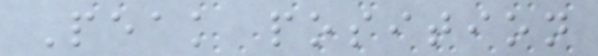Peak position
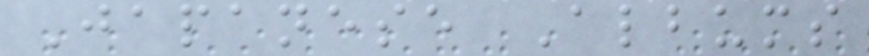Japanese Albums
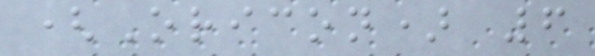(Oricon) 6
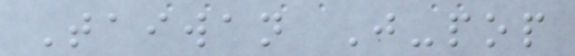Taiwan J-pop
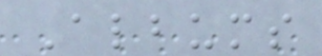Albums
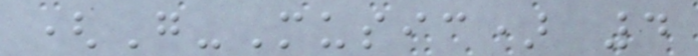(G-Music) 4
